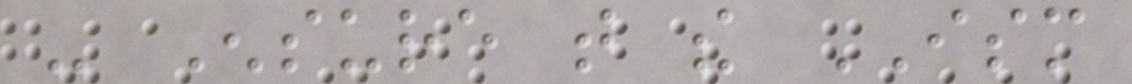- Ensure that the ISM
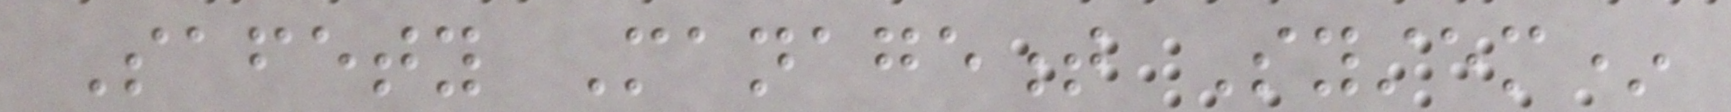Safety Management System*
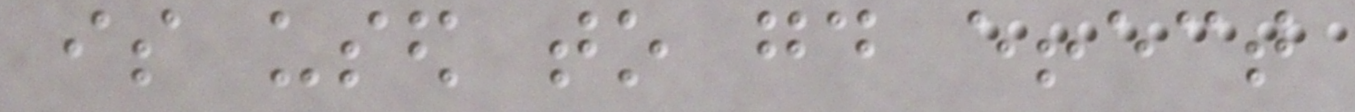is used to good effect
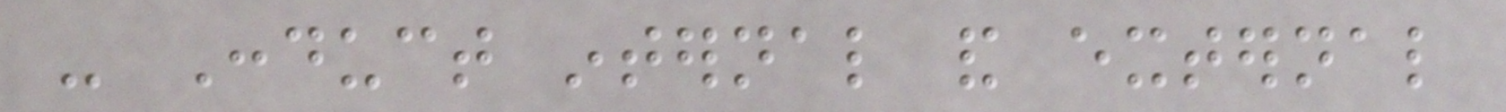- Conduct internal and external
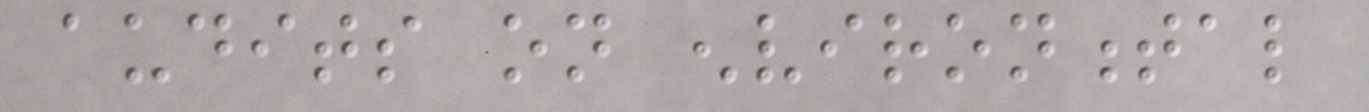audits on environmental
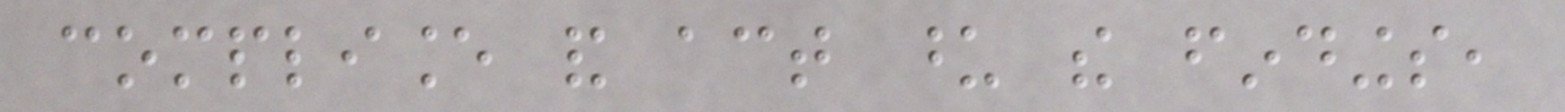compliance and act upon the findings,
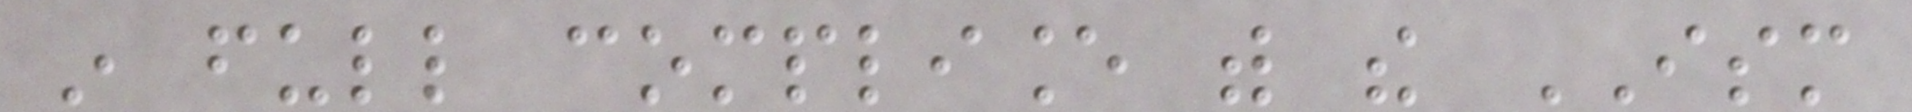in full compliance with the ISM
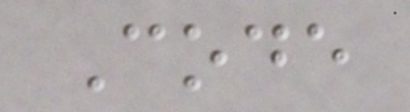Code
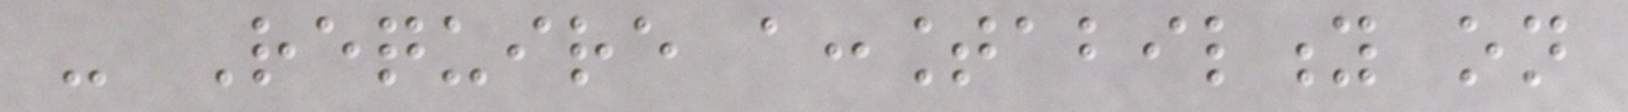- Require accountability on
